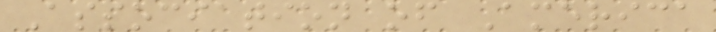Association of America
